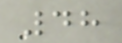48
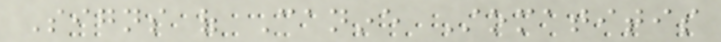Signs of Canine Stomatitis
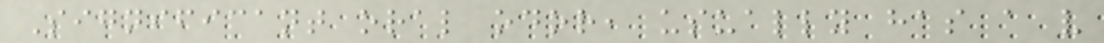Significant oral odor, usually has a very
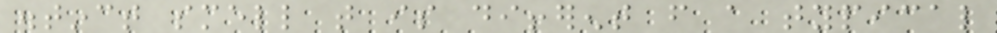distinct smell that is different from a typical
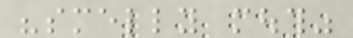"smelly mouth"
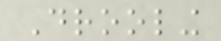Drooling
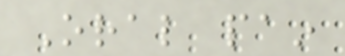Oral pain
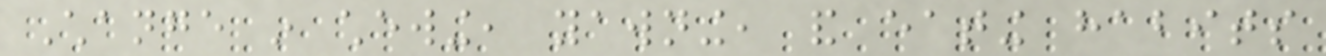Change in chewing, yawning, and eating habits
